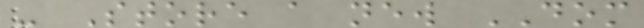- Store a new DOM
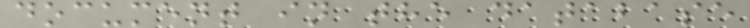document in the database
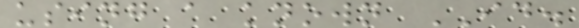using a known ID.
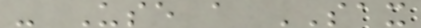- Use a SAX
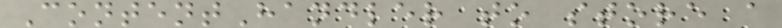ContentHandler to store a
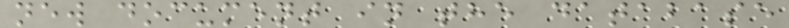new document in the database
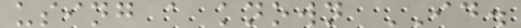using a known ID.
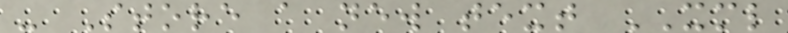- Store a new text XML
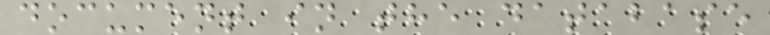document in the database
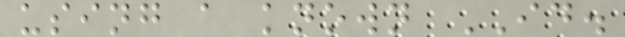using a known ID.
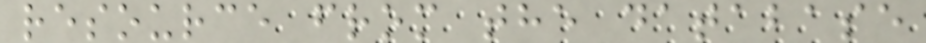resource from the database
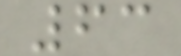63
